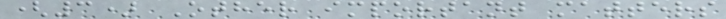(3) Other important matters
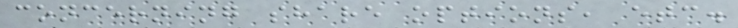concerning share options, etc.
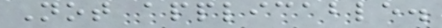Not applicable.
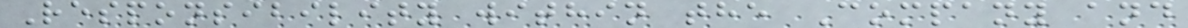Responsibility within the Company and
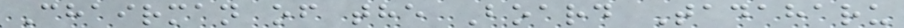Chairman of the Board Tadaharu
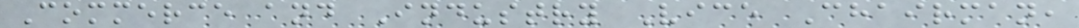Commerce and Industry Vice Chairman,
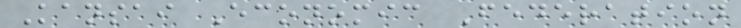Kansai Economic Federation
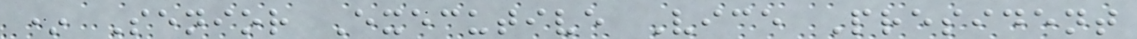* Senior Executive Vice President
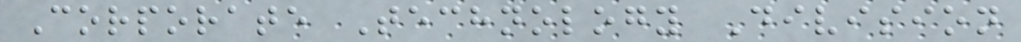Corporate Technology Division
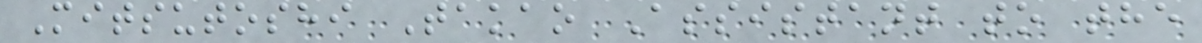Mitsutoshi Takao Assistant to the
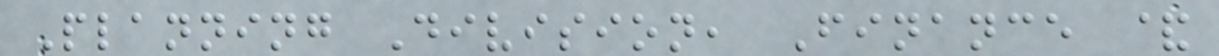Planning Division, Finance &
